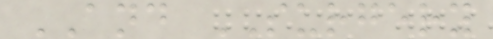AND SURGERY
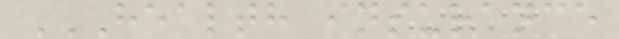HEALTH INSURANCE
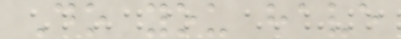Do you have
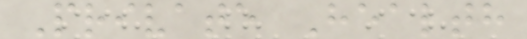Private Health
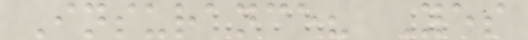Insurance? Yes
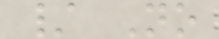/ No
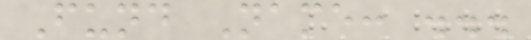Fund Name: ...
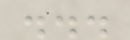...
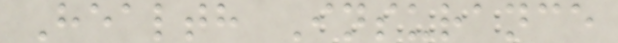Health Insurance
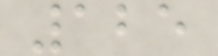125
